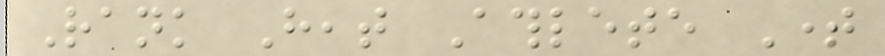Rank Heat Athlete Time
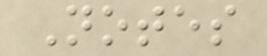Notes
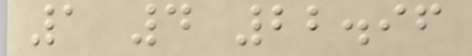1 4 22.96
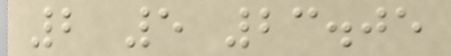2 5 23.05
